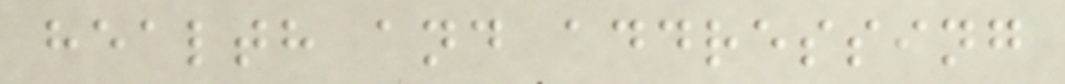health and addressing
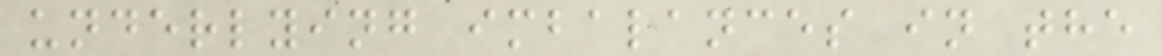underlying imbalances in the
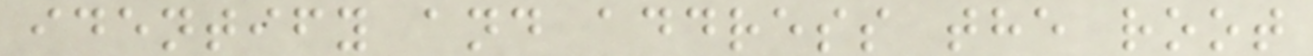identify and address the root
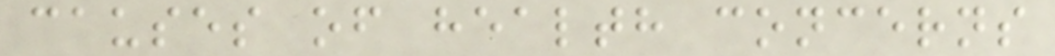causes of health concerns
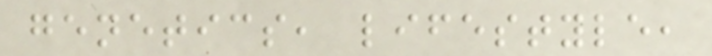genetics, lifestyle,
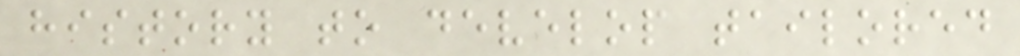history to develop tailored
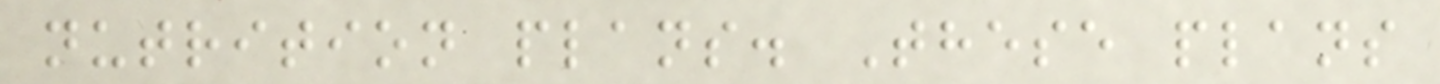nutrition plans. These plans
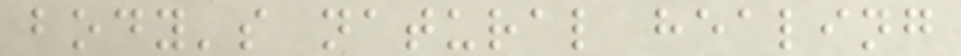body's natural healing
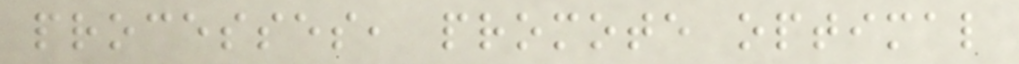processes, promote optimal
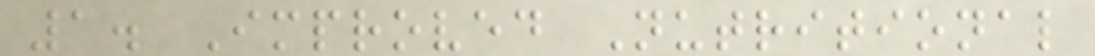1. Improved Nutritional
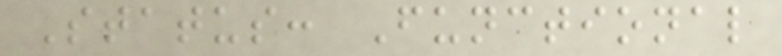Status: Functional
